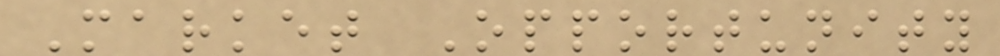Market Opportunity
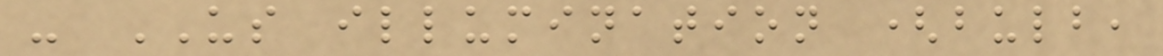- US illumination (bulb,
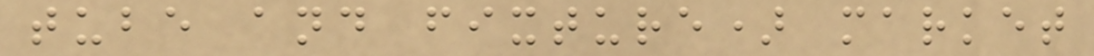tube and fixture) market
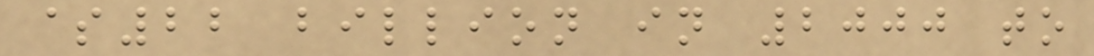$22 billion in 2000 to
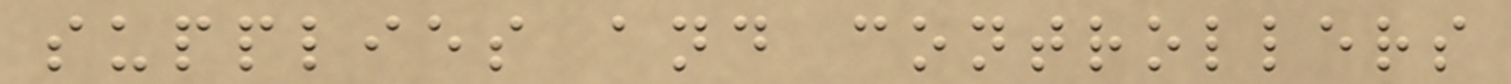supplies and controllers
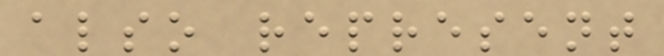also represent
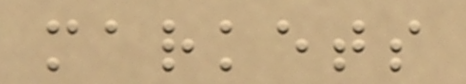markets
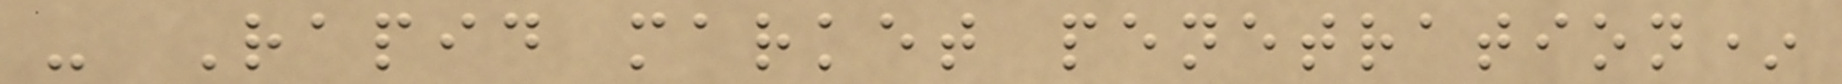- Rapid market penetration*
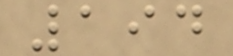194
